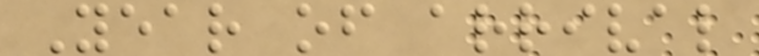Year of arrival
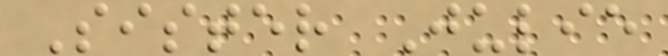Sister Julie
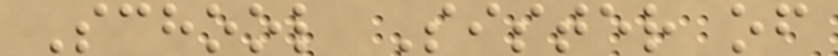School Sister of
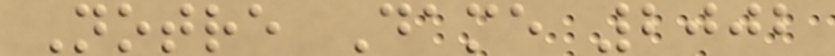Notre Dame 2002
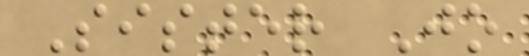Sister Jo
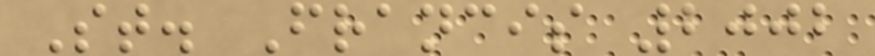St. Francis 2002
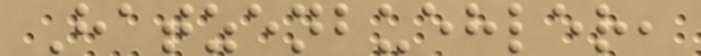Hatzenbuehler,
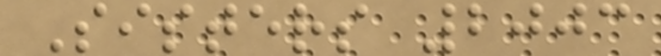Sisters 2003
